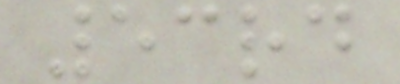53rd
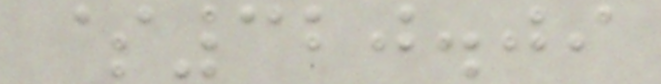$320.09
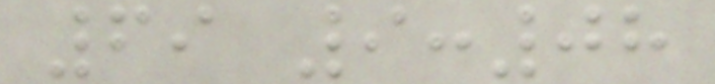69 9:08
